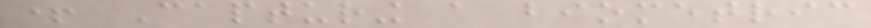+ Capturing a biometric
